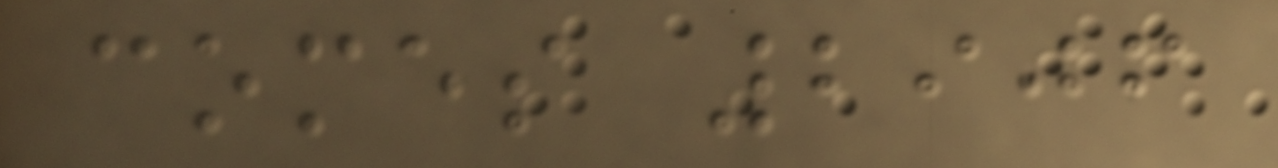comes 2906
